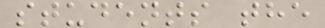students the
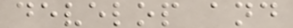develop and
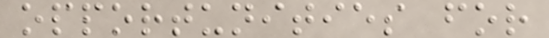opportunities for
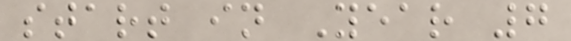start in Year 7
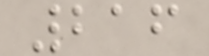216
